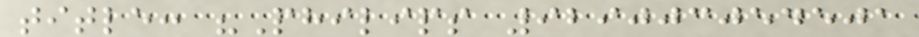title: "Philips 929003054501
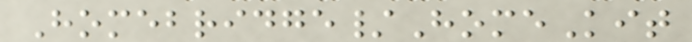Homebridge/HomeKit
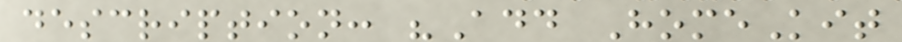description: "Add HomeKit
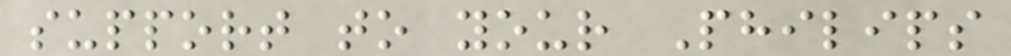support to your Philips
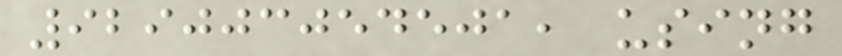929003054501, using
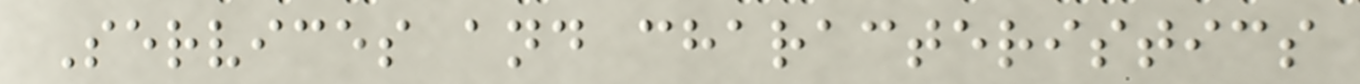Services and characteristics
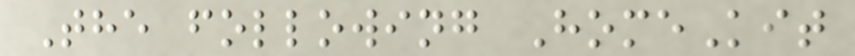The following HomeKit
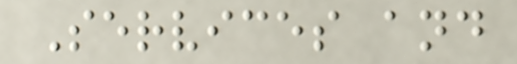Services and
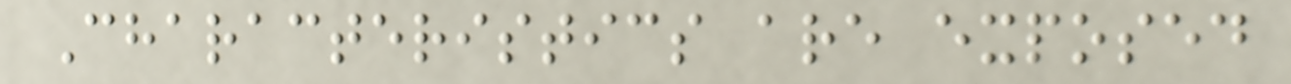Characteristics are exposed
